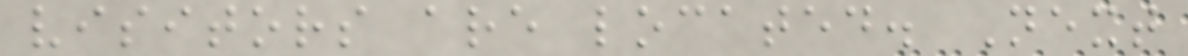visitors are located. Next
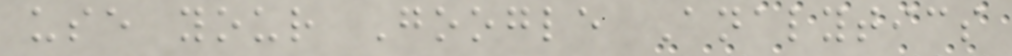use your Google Analytics
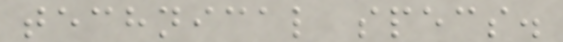technical specs.
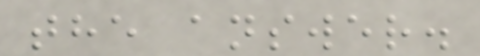the answer.
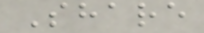Share
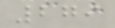279
